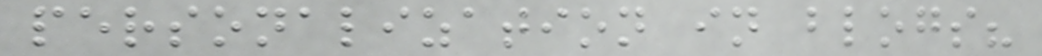personalization in blogs?
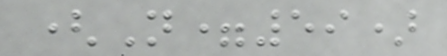(N=59)
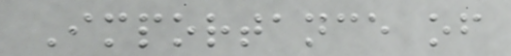Importance of
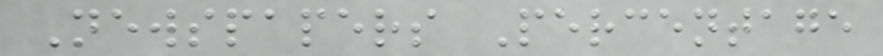Newspapers Percentage
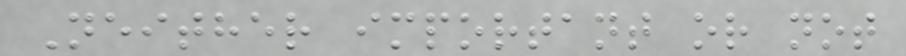Neither important or not
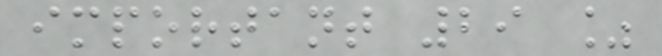important 29 %
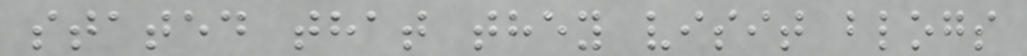stated that they visit blogs
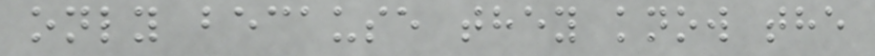only because they know the
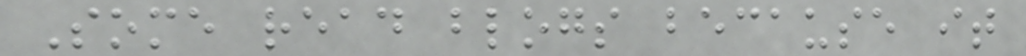Some read blogs because it
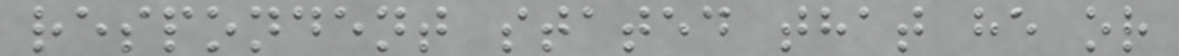respondent stated that he or
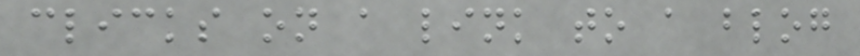clicks on a link to a blog
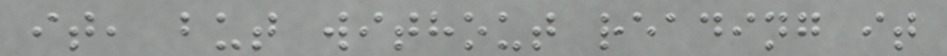it, but without reading it
